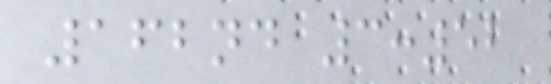162nd 3:52
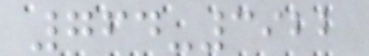764-3922
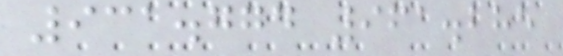931.774 961.285
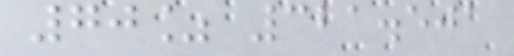70% 321.501
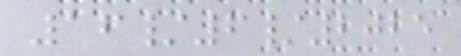16/6/2025
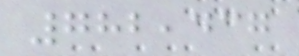782,437
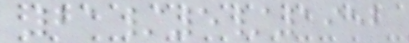21/5/1952
